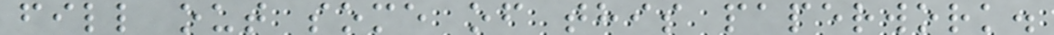fill out some of this paperwork.
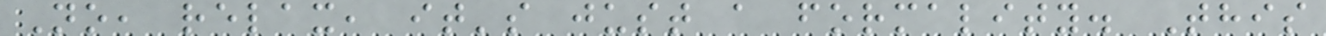No, relax, it's just a formality. This
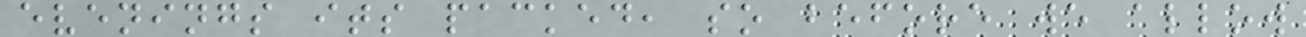evenings its packed, so before we allow
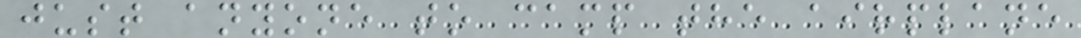just anyone to camp the airplane
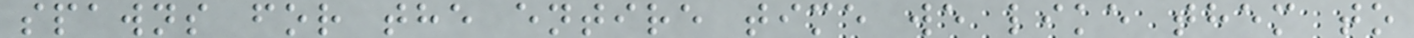spawns for the entire time we like them to
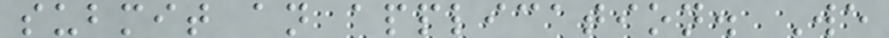submit an application. We
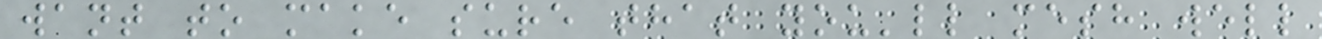want to make sure that you'll mesh well
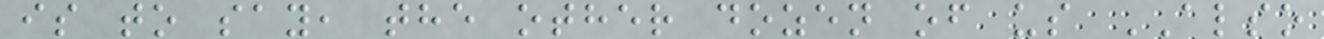is to say, the other dozen of us ALSO
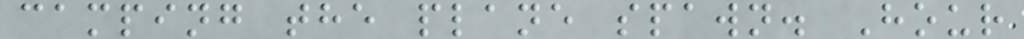camping the plane spawn. Hour
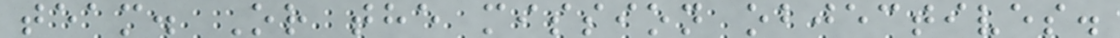team. Or the mission objectives.
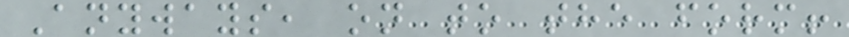Anyways, on to the form!
